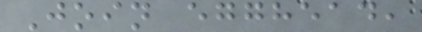Join egghead,
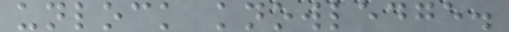unlock knowledge.
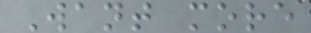Want more
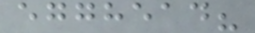egghead?
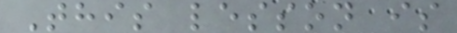This lesson is
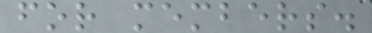for members.
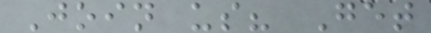Join us? Get
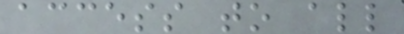access to all
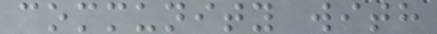community with
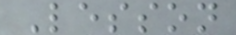Lesson
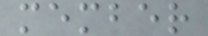member
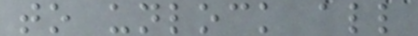to unlock all
